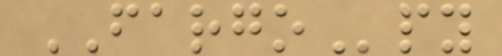FARGOpy
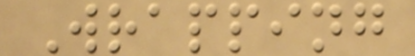Wrapping
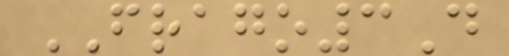FRAGO3D
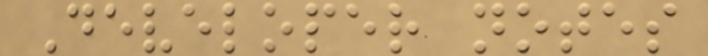Developer notes
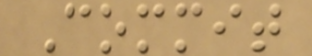Commit
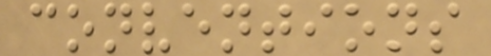conventions
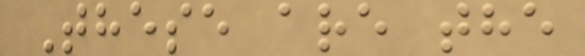These are the
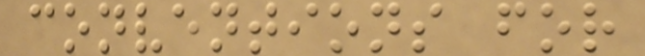conventions for
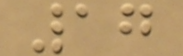17
